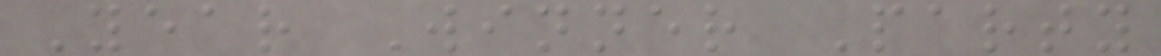Year Winner Party
